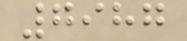7987
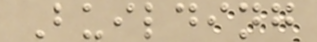Building
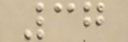37
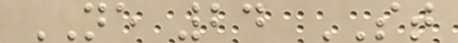NE 24 ST
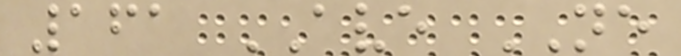161 AVE NE
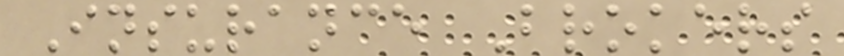Insurance Brokers
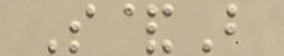S&B
